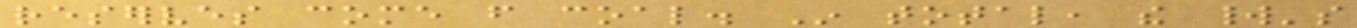reserves come from coal. In total, the world's
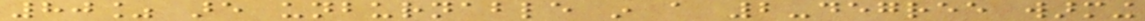80% are unburnable in a 2-degree warming
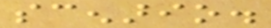scenario.
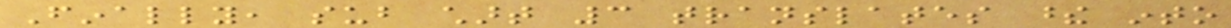Finally, sub chart 3 translates these into
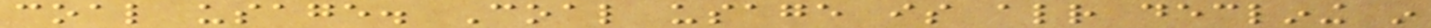coal usage. Coal usage is already declining in
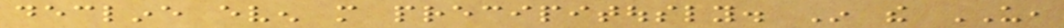decline even more precipitously. In the US,
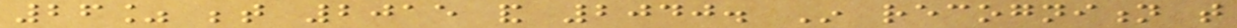26% between 2015 and 2040. In recognition that
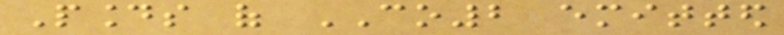Pounds of CO2 emitted
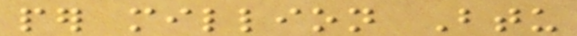per million Btu
